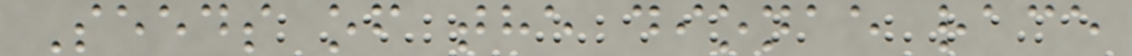Seeds of the dionae race
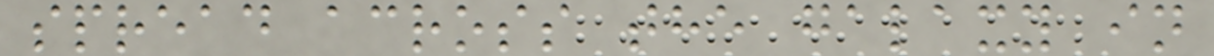spread across the galaxy in
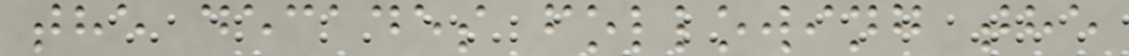the decades following the
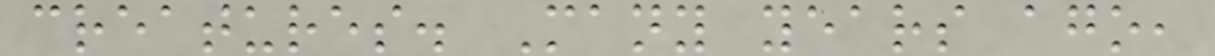creatures. Many years ago,
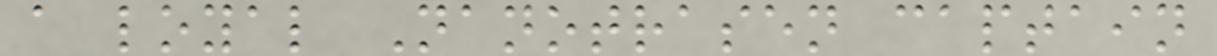a loyal Nanotrasen captain
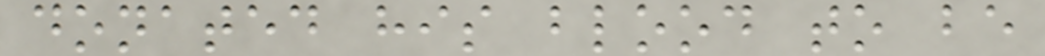donated his blood to be
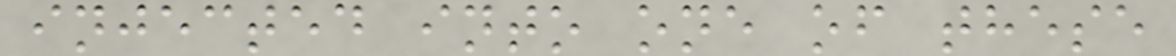injected into one of these
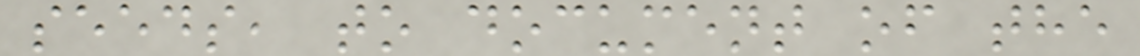seeds, to document of the
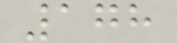178
